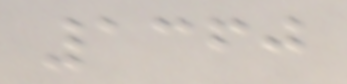1360
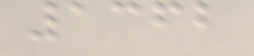1362
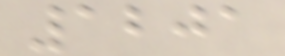1201
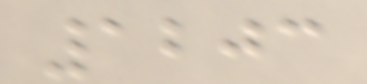1203
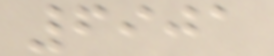6901
